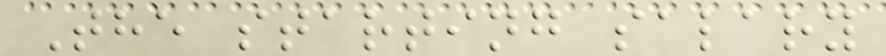The starting salary
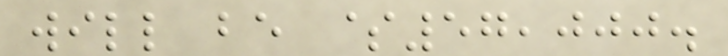will be $57,000.
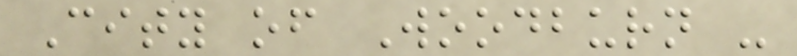City of Woodburn -
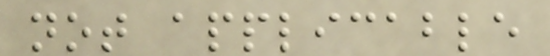not applicable
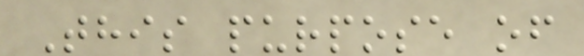This purpose of
